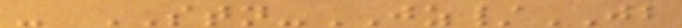- STN-JZ/JB
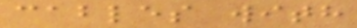cables with
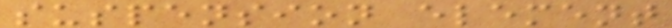suspension element
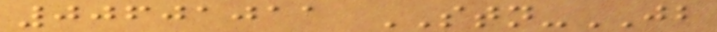00601011 STN-JB
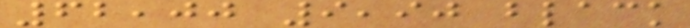62,00 9,90 black
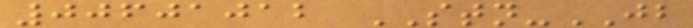00601012 STN-JB
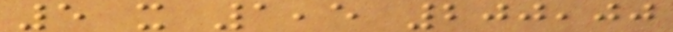5 x 1,5 200,00
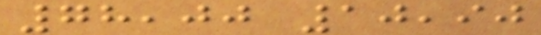78,00 10,90
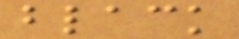black
